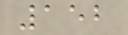152
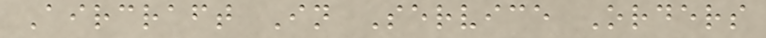Aircraft In Service Orders
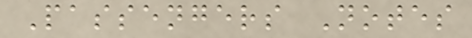Passengers Notes
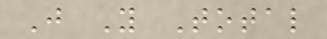J Y Total
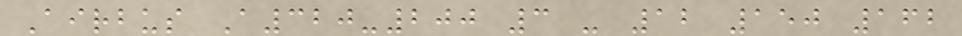Airbus A320-200 3 - 12 150 162
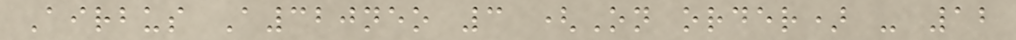Airbus A320neo 3 (On order) - 12
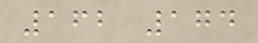162 174
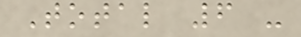Total 6 -
